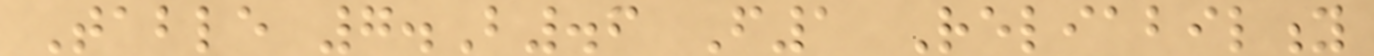Table 7.B.6 F1 Reliability
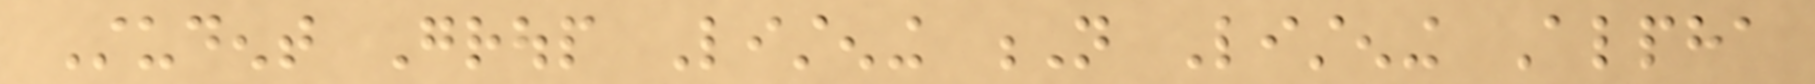Student Group Listening N Listening Alpha
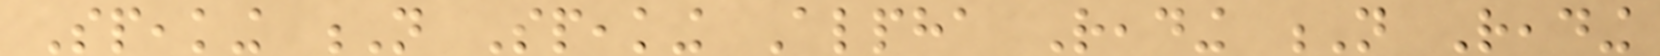Speaking N Speaking Alpha Reading N Reading
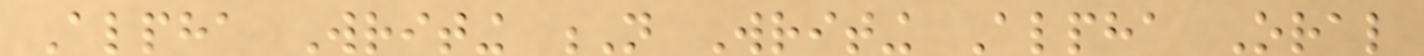Alpha Writing N Writing Alpha Oral
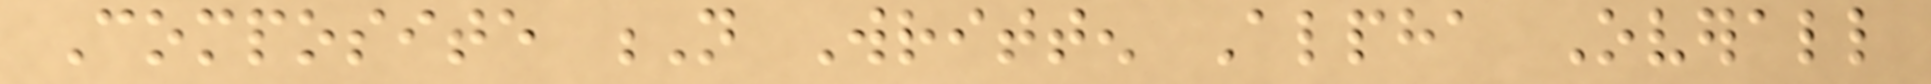Composite N Written Alpha Overall
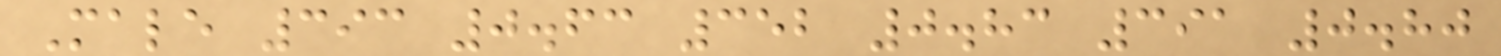Male 393 0.63 352 0.83 391 0.80
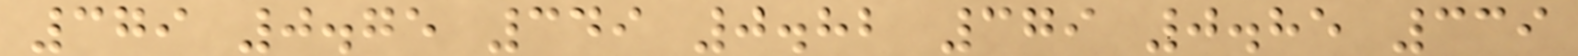379 0.75 349 0.82 379 0.85 339
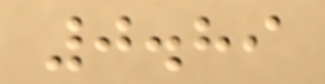0.89
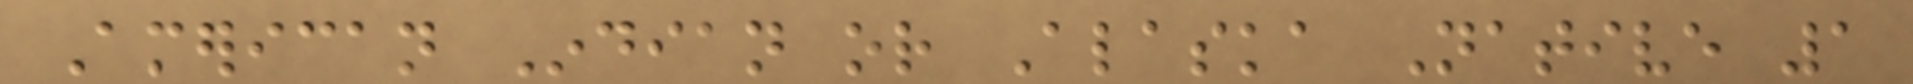American Indian or Alaska Native 1
